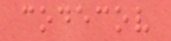codecov
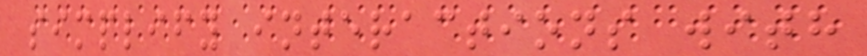simplify interactions with
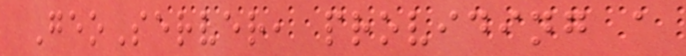GeoServer, providing a
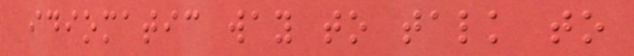idiomatic way to talk to
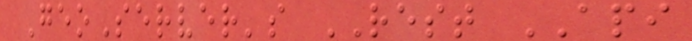GeoServer's REST API
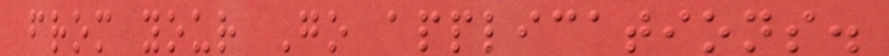from your Go applications.
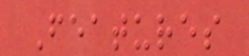Features
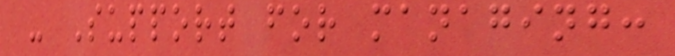- Support for managing:
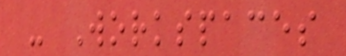- Workspaces
